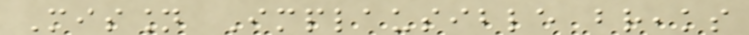Mission Implausible breaks
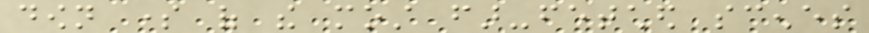down some of the most far-fetched scenes
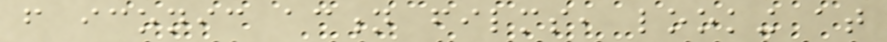from iconic action films, looking at
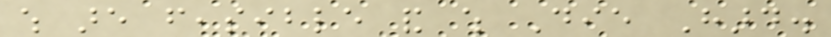which are feasible and which Die Hard.
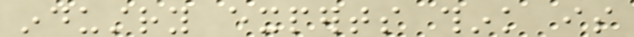industry experts think is
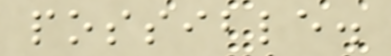possible.
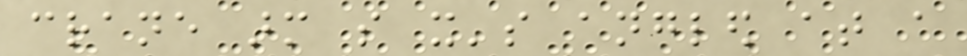crane arm so it's angled at a
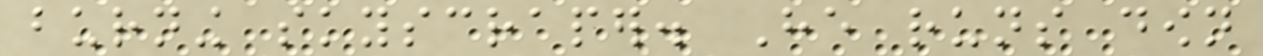burning skyscraper. He runs down
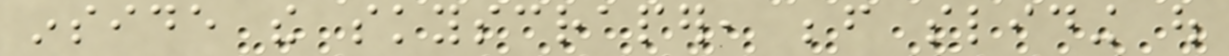inside the skyscraper, before sliding out
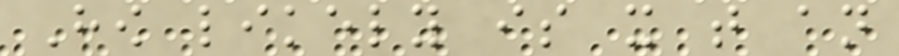How likely is it that an
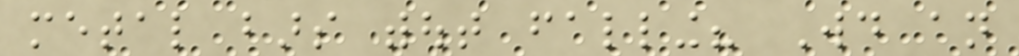metal bars without falling? Would an
